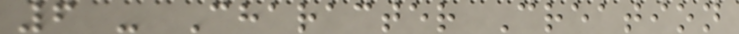6 - Character Creation
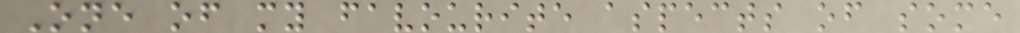One of my favourite aspects of some
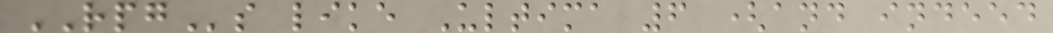RPGs like Ultima 6 (and indeed
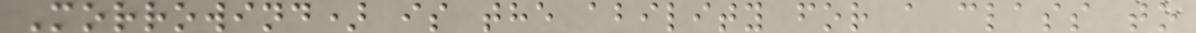Morrowind) is the ability for a class to
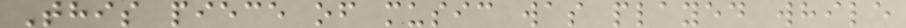This piece of music was played while
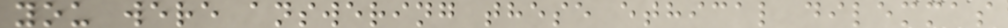you were answering these ethical dilemmas
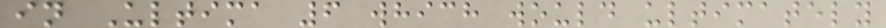in Ultima 6 which would ultimately
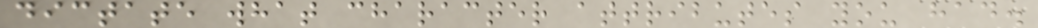dictate what character attributes you had.
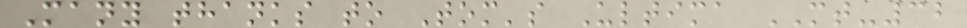Many thanks to Tom's Ultima MT-32
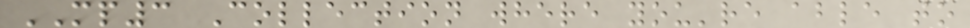MP3 Collection where you're able to
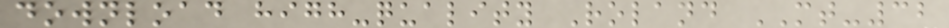download high-quality Roland MT-32
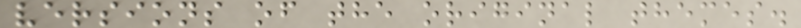versions of the original themes.
